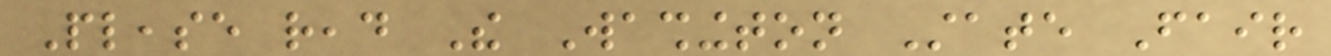Please read The Washington State Fair
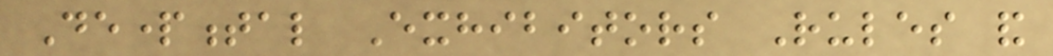Departmental Exhibitors Rules and
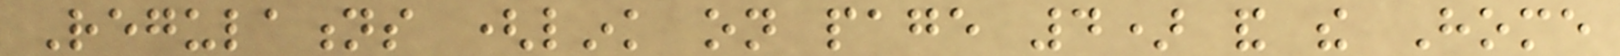Regulations (link on page 4) and the Home
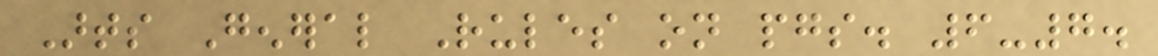Arts General Rules on pgs. 6-7.
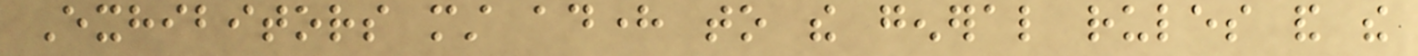Exhibitors must adhere to the general rules and the
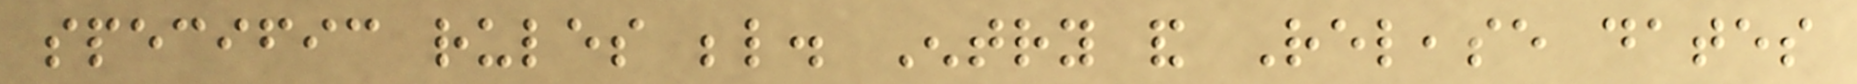specific rules below. Entry and Release dates
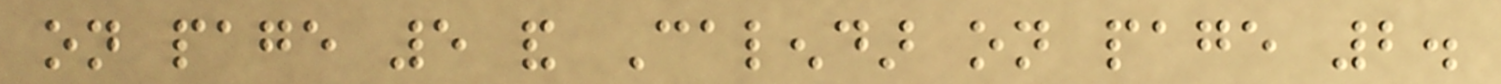on page 5 and Calendar on page 2.
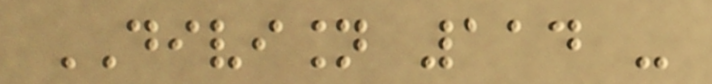DIVISION 114 -
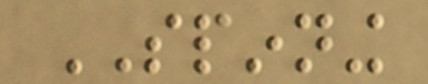SPINNING
